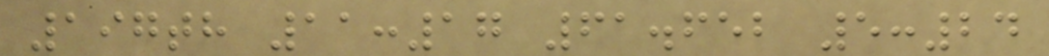197th 11:17 61.652 5:24
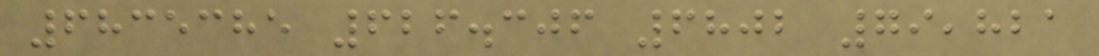6835385 626.306 6802 79,821
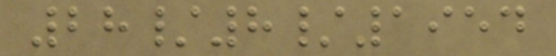28/8/1954
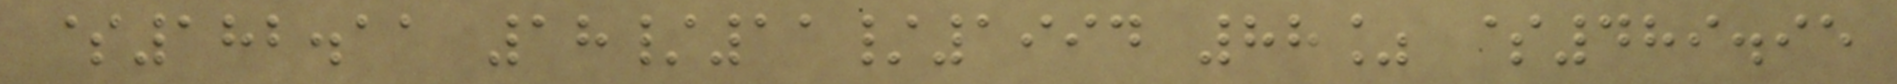$182.11 18/11/1994 88% $489.95
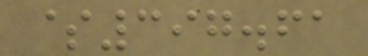$397.61
